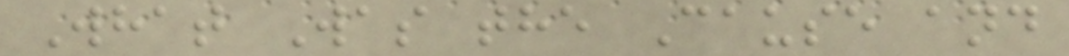What Was the Cause and
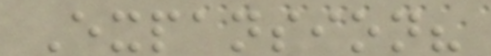Expansion?
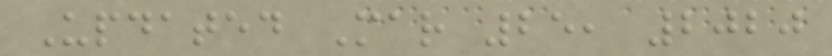Updated Mar 25, 2020
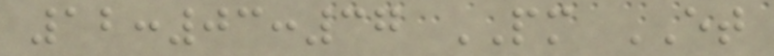12:03:37 PM ET
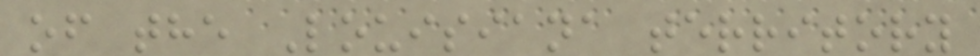of the Louisiana territory
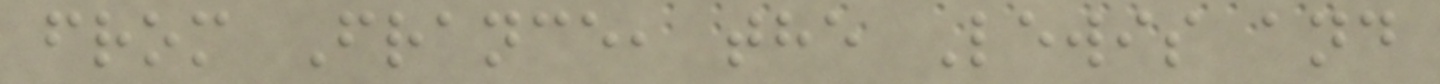from France, the Lewis and
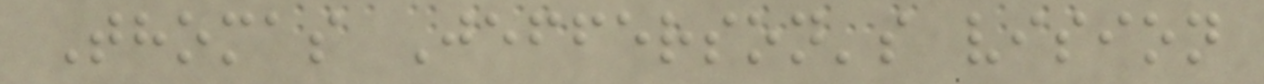Thomas Jefferson's vision
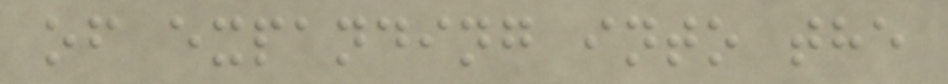of expanding into the
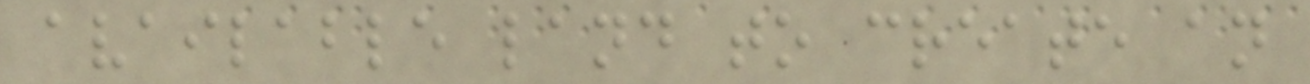available land to create an
